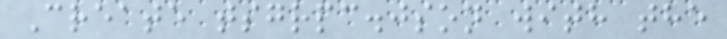Create tsgrpc.json with the
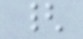{
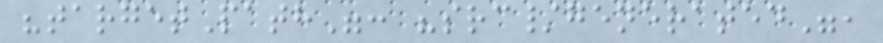"targetPath": "src/generated",
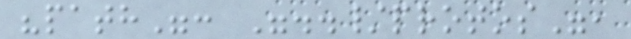"path": "../protos",
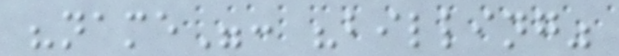"name": "billing"
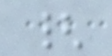{
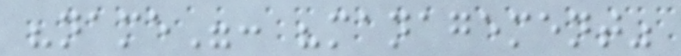"name": "management"
